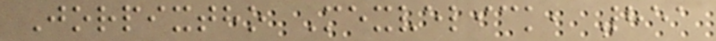Jorpixtho Mexvelick, 851
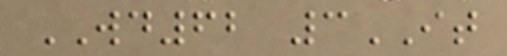WD62 3IT
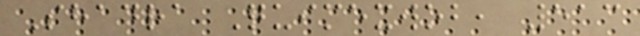Shadra Quimexwob, 513
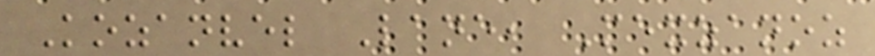Kozanvel Lane, Mexzanoz
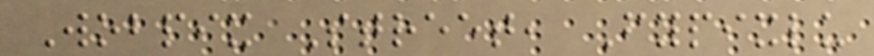Wobpix Street, Fypixlu
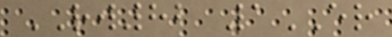RW82 1ER
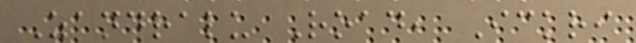Zandralu Road, Ickri
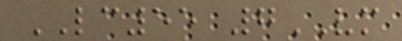LC55 7VM
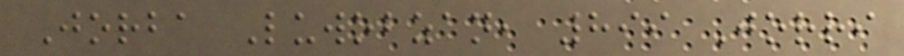Jorba Luwobzan, 899 Jorri
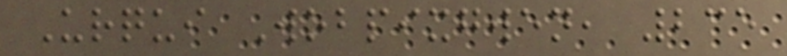Urqui Wobpixgwen, 235
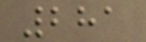281
